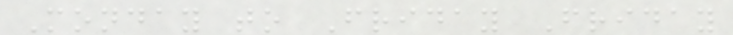Monday to Friday Friday
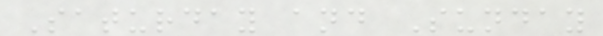Saturday and Sunday
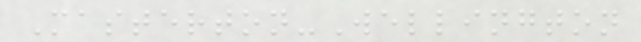Masterton-Wellington
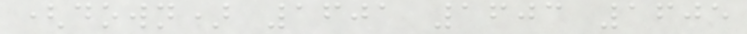(down) 1601 1603 1605
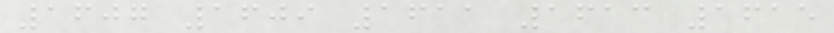1607 1609 1611 1613 1615
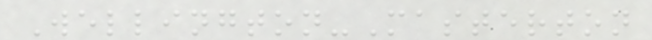Wellington-Masterton
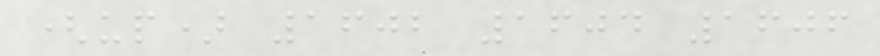(up) 1602 1604 1606
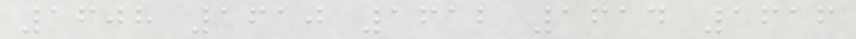1608 1610 1612 1614 1616
